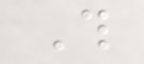This
